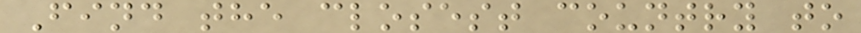Find the closest country to
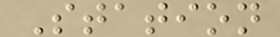Station
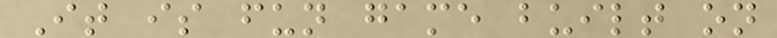It is fun game built on
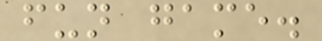fun game.
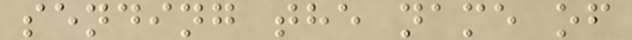sending the name of
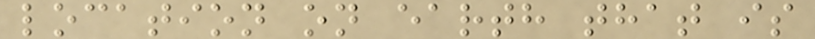location on earth that is
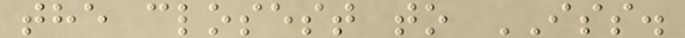the closest to ISS.
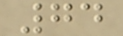74
